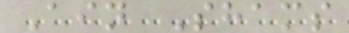Ain Shams
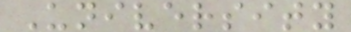University
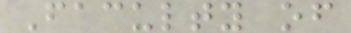Faculty of
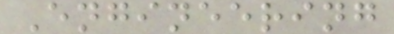Engineering
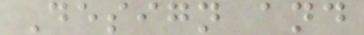Design and
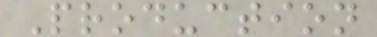Production
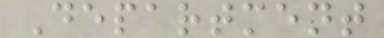Department
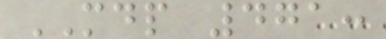MDP 471:
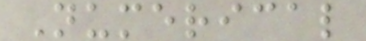Numerical
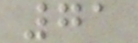71
